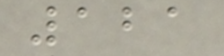121
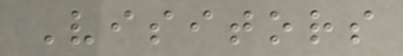Visitors
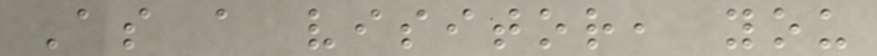As a visitor, you
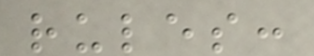rules:
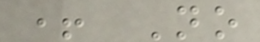+ No
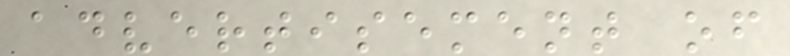advertisement of
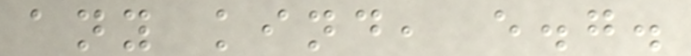any kind, e.g.
